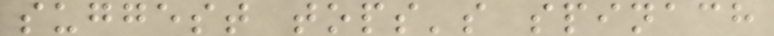suggest tops's spinach
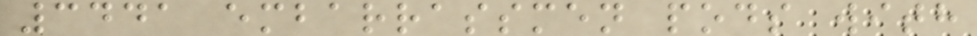3441 embarrassmen pods with
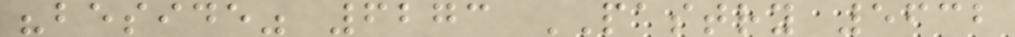"beside" 6273 PASTRY 5632
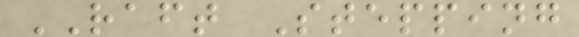RAFT Stepping
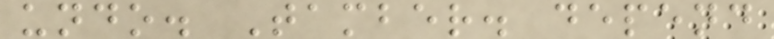undo. Tamber. depend
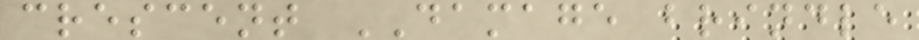crescent DAMAGE brindle
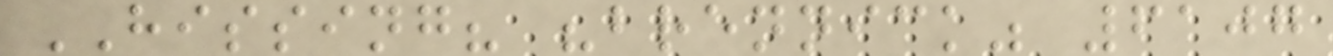HISSING? "brennick" 6107
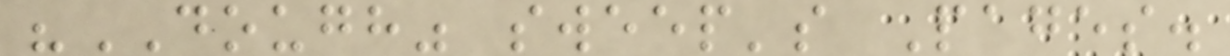"DOUGH" sweep's Pages.
